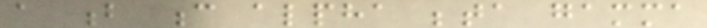a b c alpha beta gamma
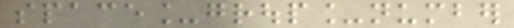space_group_number
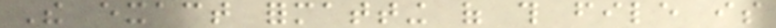The exact formatting of this file is
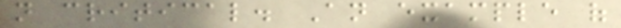not critical. An example of
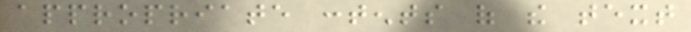appropriate contents of the text
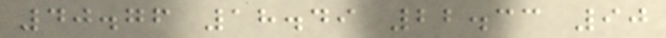40.76 18.49 22.33 90
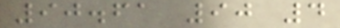90.61 90 4
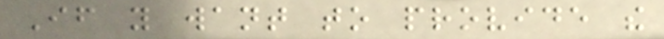If you want to provide the
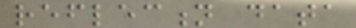reflection data
